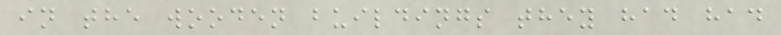in the wooden buildings they had had
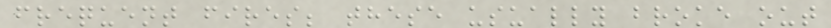frequent fires; these usually broke out
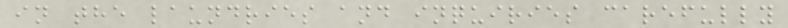in the laundries and inquiries carefully
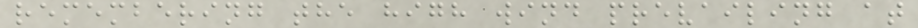remembering the high wind prevailing at
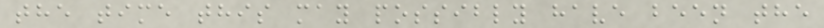the time this may possibly have been the
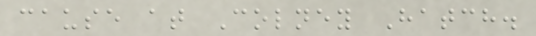cause at Colney Hatch.
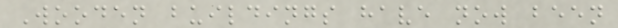Wooden buildings have now been
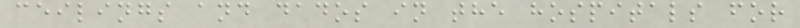ceilings and dados in the hospitals for
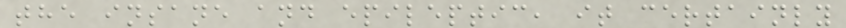the insane and epileptic, it certainly
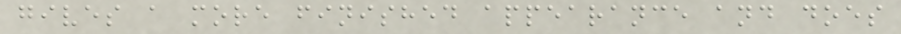gives a more finished appearance and does
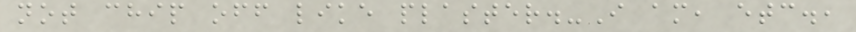not chip off like plaster.-I am, etc.,
